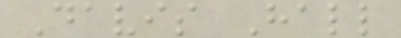Davis Hall
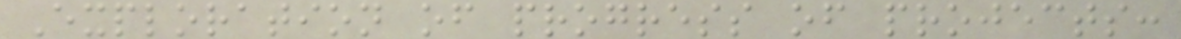Exploration of progress of projects:
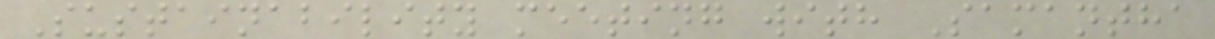Sustainability meeting with Samantha
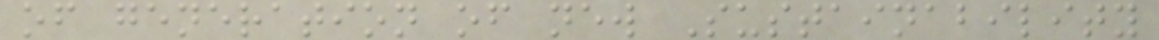of generation of new Sustainability
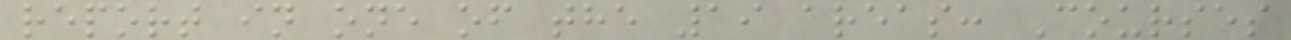report in one of the 19 areas: Courses
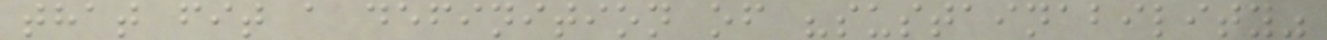that fit a definition of "sustainability"
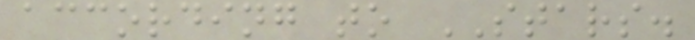according to STARS.
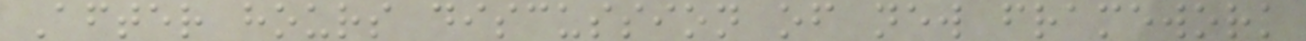After hours discussion of new framework
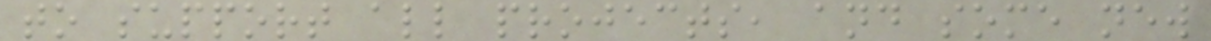to support all projects, and some new
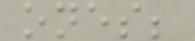ones;
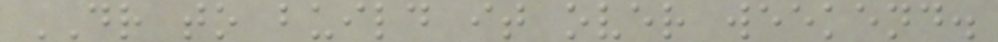DR to build it over weekend.
